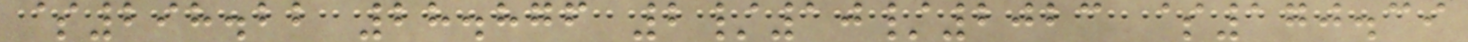$298.22 28.876 2/10/2023 $170.39
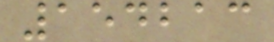154213
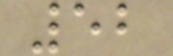52
